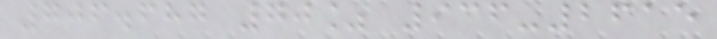706.687 70% 936-2615
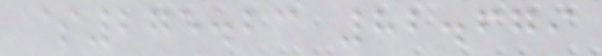$275.23 82.679
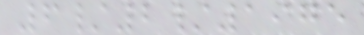6/2/1975
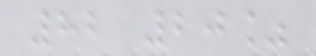82 20%
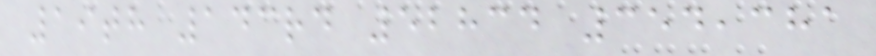19th 143rd 52834 354,381
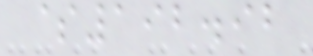$192.92
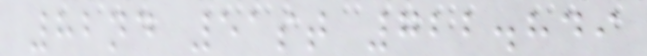82nd 51st 722.849
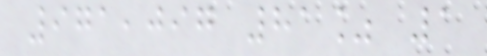971,097 81% 1
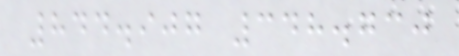844.907 348.730
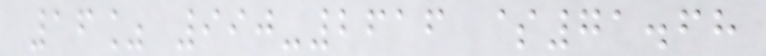16% 990-2616 $71.68
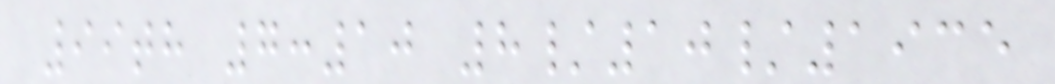99th 7:10 8/10/1935
